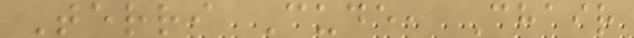Terri Cude, Chair
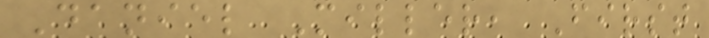Daniel Miller, First
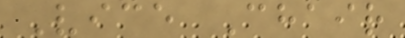Vice Chair
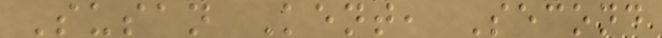Susan Kent, Second
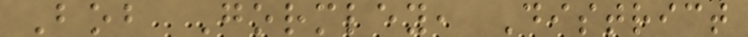Bob Gormley, District
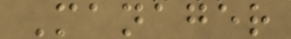Manager
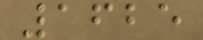1625
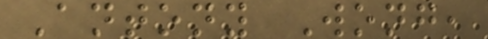Antony Wong,
